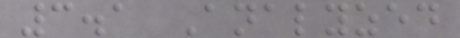3.1 Analyzed
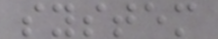system
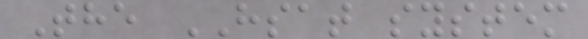The HSAT system
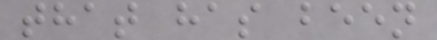that has been
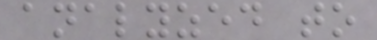analyzed to
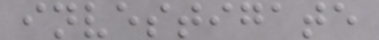investigate
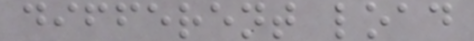different load
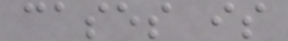cases is
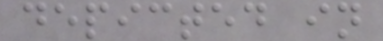depicted in
